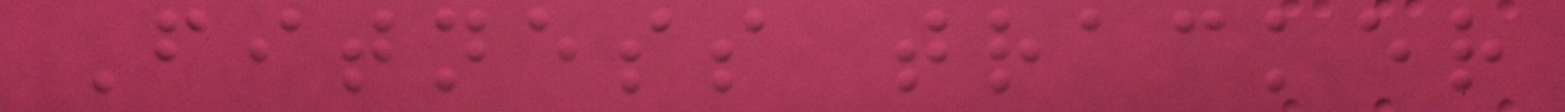Fitness tracker
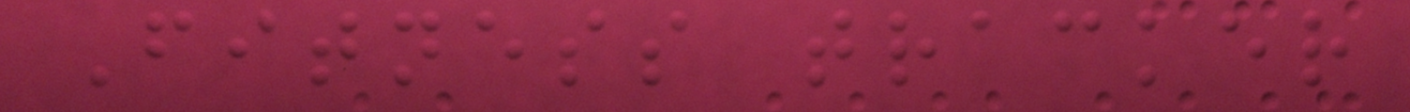Fitness tracker
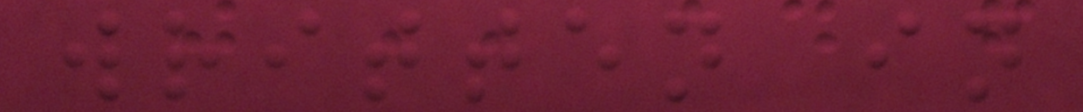written in
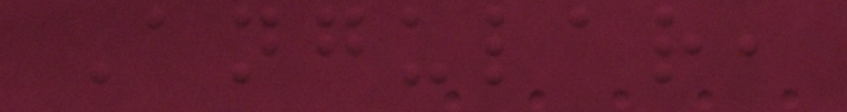Angular,
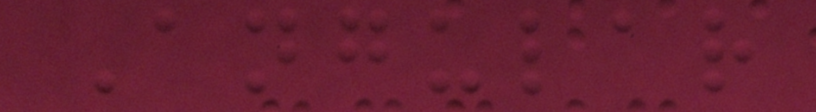Angular
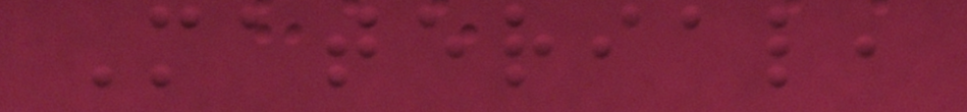Material,
